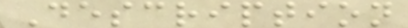Description
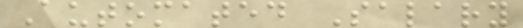Automated Salary
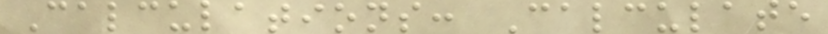Calculations: Calculate
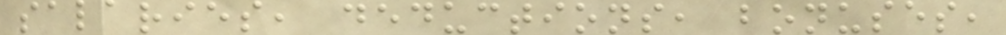salaries, deductions, bonuses,
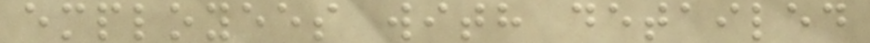employees with detailed
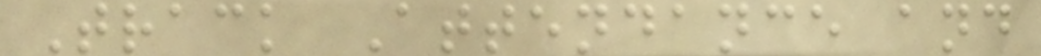Track Attendance and
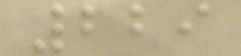229
